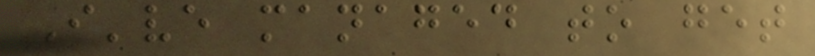I've managed to get
